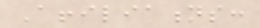Affiliations:
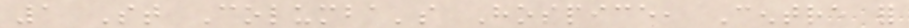1 St Columba's Hospice, Centre for
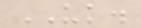UK.
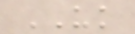UK
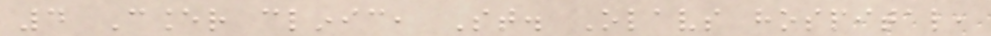4 Cancer clinic, St. Olavs hospital,
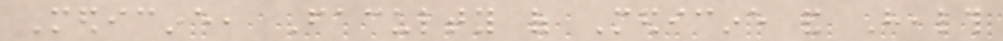Medicine, Faculty of Medicine and Health
